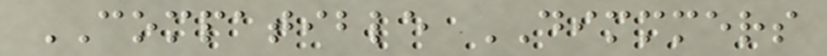COMPATIBLE DIMMMERS
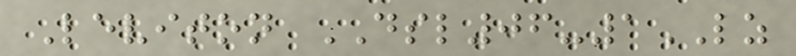Leviton DSL06-1LZ
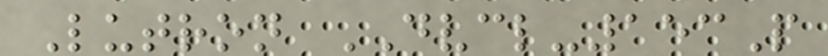Lutron DVCL-153P
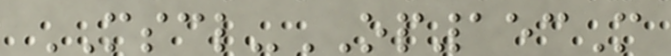MSCL-OP153M
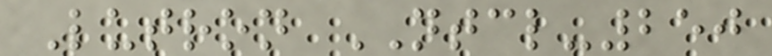Lutron NTCL-250
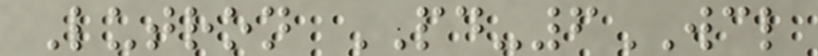Lutron PD-6WCL
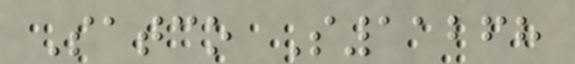Satco S11268
